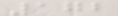172
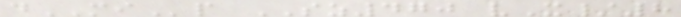dMIp SZ470 vX/8
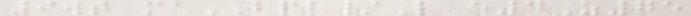9wt maBPB/L e4Z75
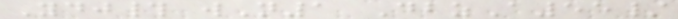Ydj# wN1 DbzA55/
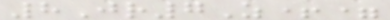8Jr7Z+=
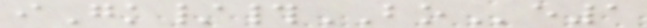iGk/#BOe1
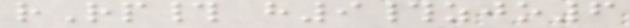rRp# h9#zjo6
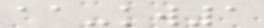aa-kw1
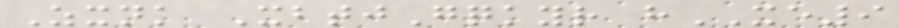Zxnk XbtjGqkyr hXE9
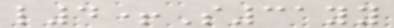l4+S31yy
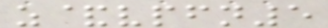z&vpfn5
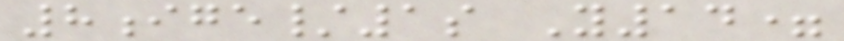8ige/1s Y14=
